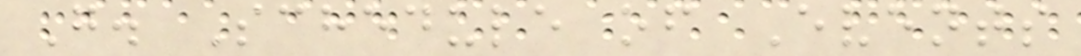G. Schedule of Events
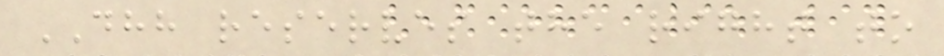DHH reserves the right to
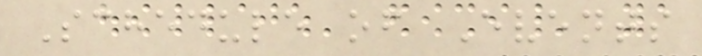Schedule of Events
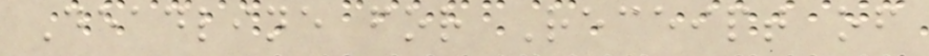Deadline for Receipt of
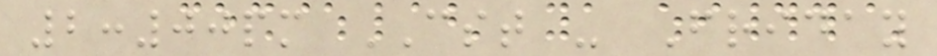2:00pm CST - Friday
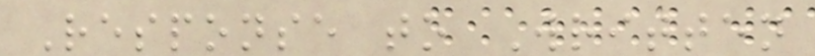Response to Written
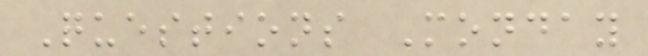Questions Monday
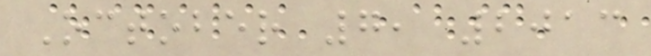October 7, 2013
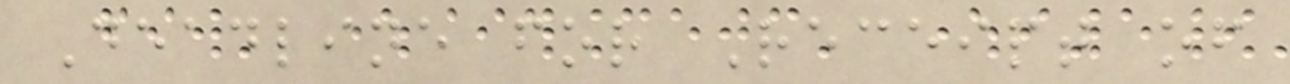Deadline for Receipt of
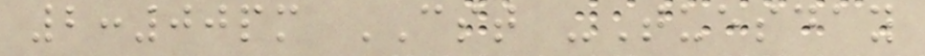2:00pm CST -Tuesday
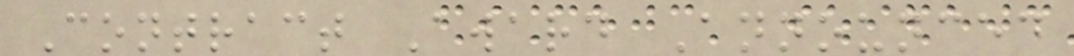Contract Award Announced
